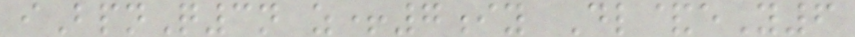iBpnQ3n z+7iy Dl&eY6
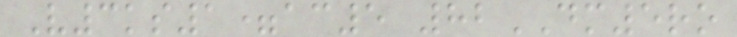V3ks1=ac5 82DM5ro
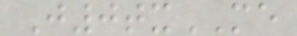J0txME
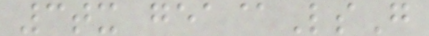3tx gea@LsG
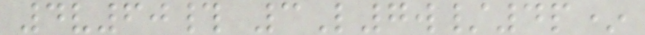4v60# 3L7w/4p*
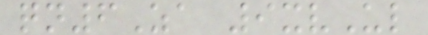qn6Za 9xvUl
